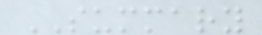SUMMARY
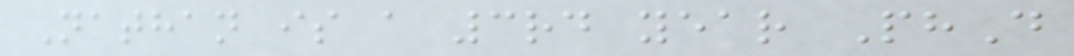Nathan is a 3rd year PhD
